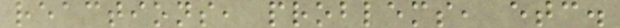reactions, problems, etc.
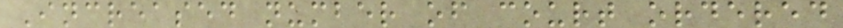Increased number of court ordered
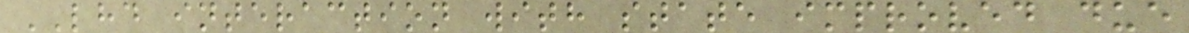LHD interaction with state improved due
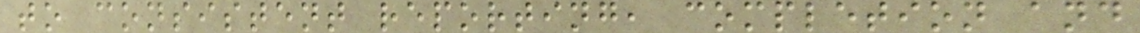to consistent reporting, completion and
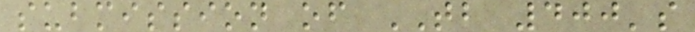submission of TB 400's
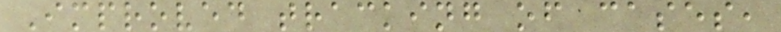Improved tracking of cases,
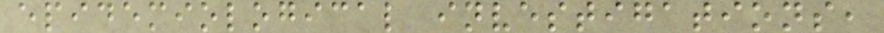epidemiological investigations,
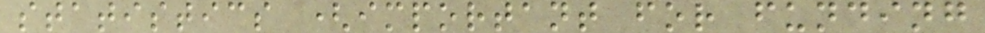statistics (important for funding
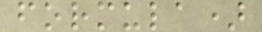formula)
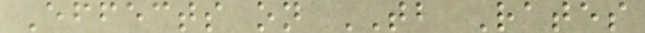Effects on TB Rates
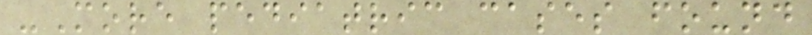-More pediatric cases found
